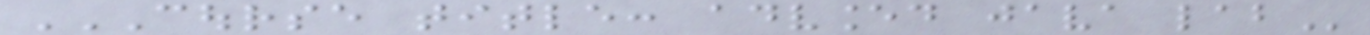COURSE TITLE: ADVANCED JAVA LAB
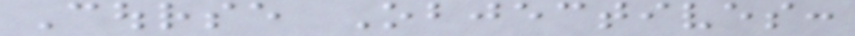Course Objectives:
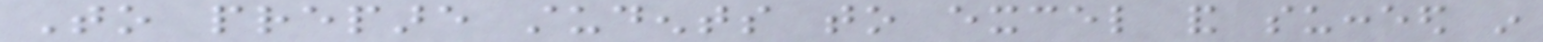To prepare students to excel and succeed in
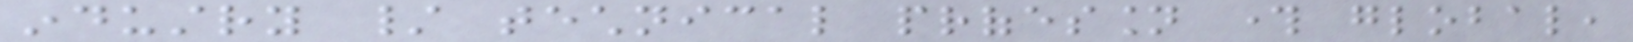industry / technical profession through global,
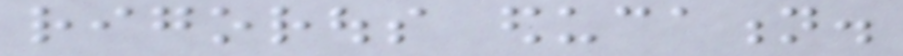rigorous education.
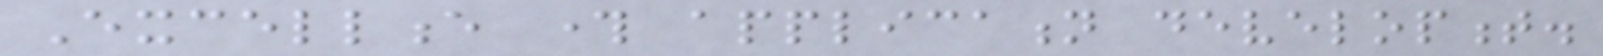Excellence through application development.
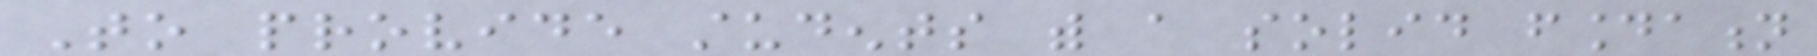To provide students with a solid foundation
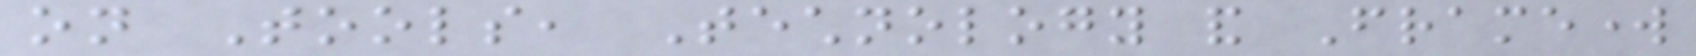on Tools, Technology and Framework
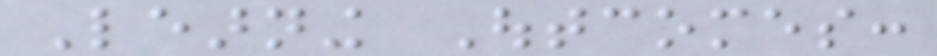Learning Outcomes:
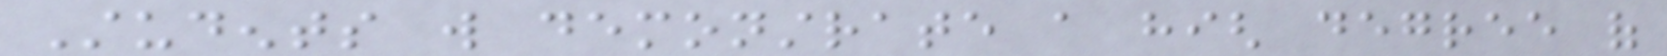Students will demonstrate a high degree of
